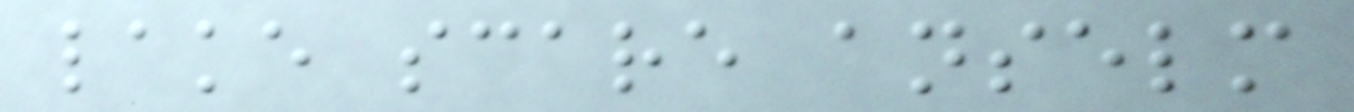lake scare anselm
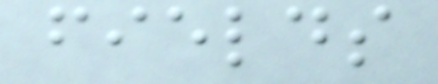fields
